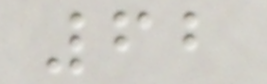62
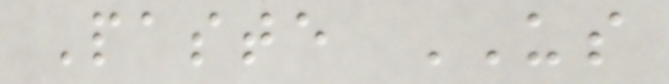Paste US
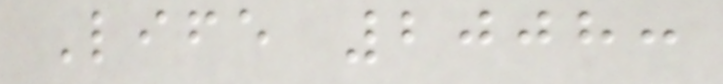Life 2008:
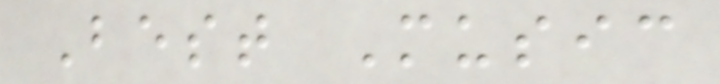Best Music
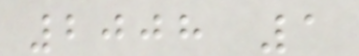2008 1
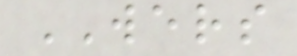WERS
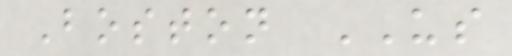Boston US
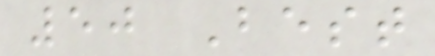50 Best
